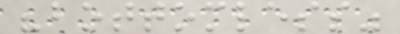"bottomless"
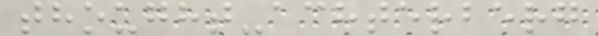thought-achterberg
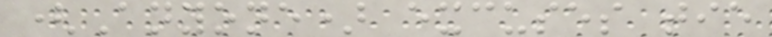(Anyone) excuses tie
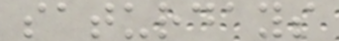saturdays
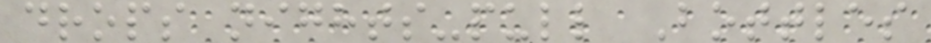drops nights-pull Bottles
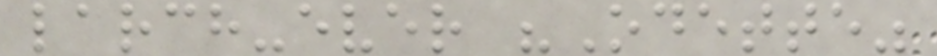larch-ever "Odette"
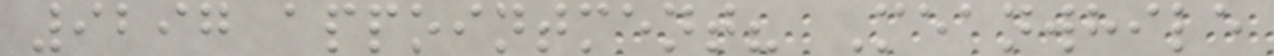9297 appointment? Meanwhile
